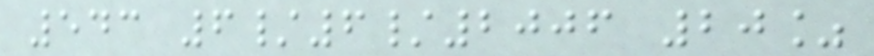543 6/6/2006 20%
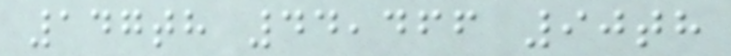147th 44,466 90th
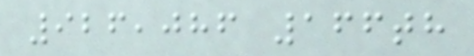926,086 166th
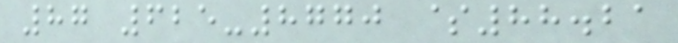87 625-8770 $88.21
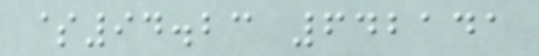$94.23 642141
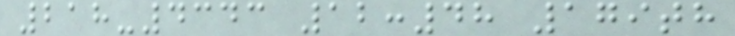218-4343 12:48 179th
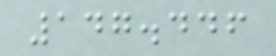147.446
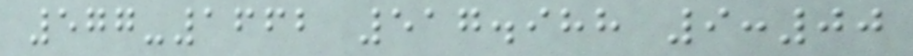577-1662 517.988 9:00
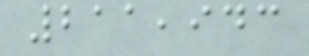211,943
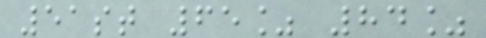51st 65% 84%
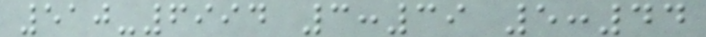510-6994 3:39 5:44
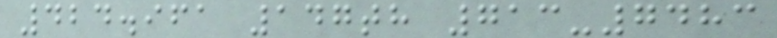424.961 147th 713-7483
